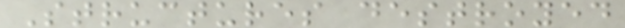Structures destroyed
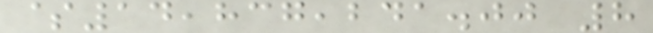$14,837,241.00 8
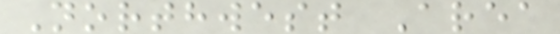Northwest Area
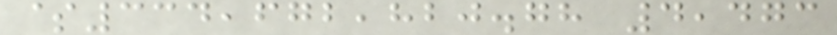$334,672,820.78 4,473
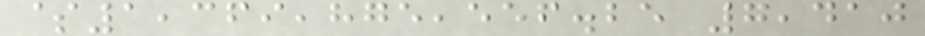$1,369,875,556.25 7,410
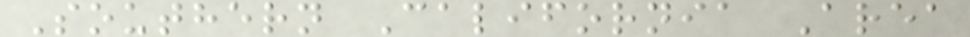Southern California Area
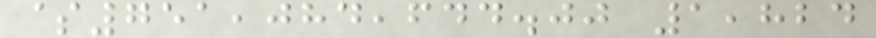$751,084,644.00 1,824
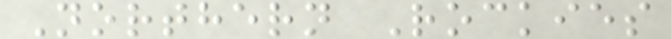Northern Rockies
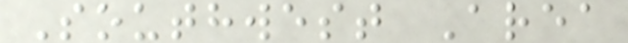Southwest Area
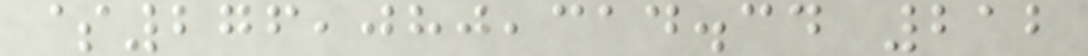$276,080,314.34 212
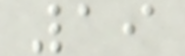19
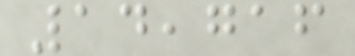14,716
